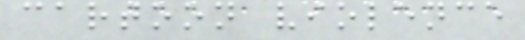cartoon violence
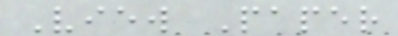View Paper
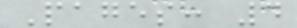Pages: 4
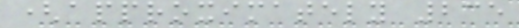(approximately 235
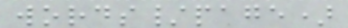words/page)
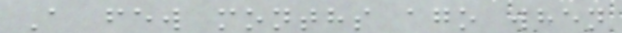A few months ago when
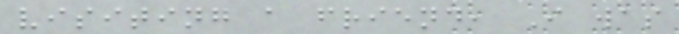visiting a friend, I was
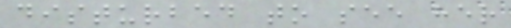disturbed to see her
